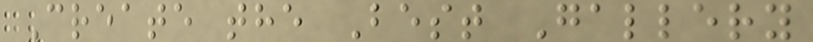Create the Best Gallery
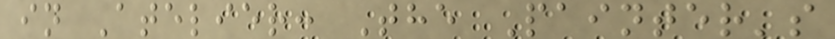in Atelier: The Painter's
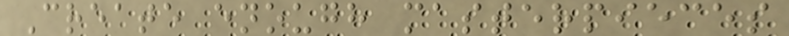Create enough masterpieces
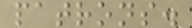patrons.
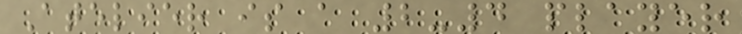Atelier is a 2-4 player
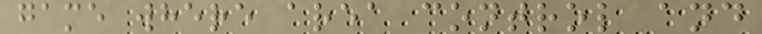game where area control and
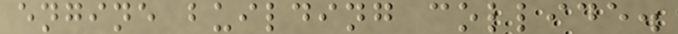engine building collide.
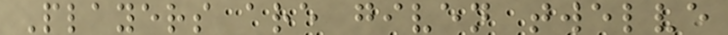Players are given twelve
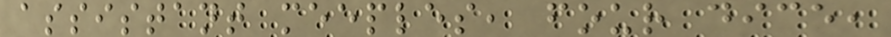assistant meeples, four dice,
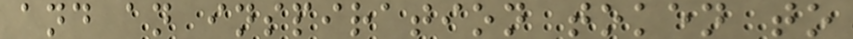and an inspiration token to
